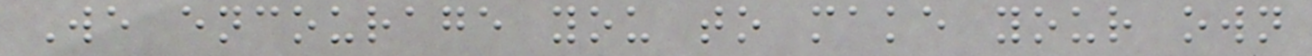We encourage you to make your own
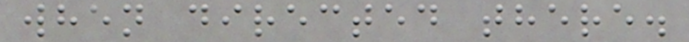when directed there.
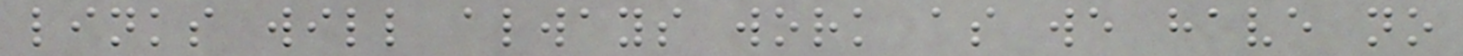links will always work as we have no
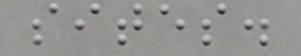sites.
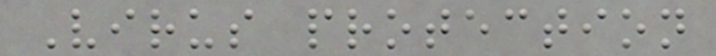Virus protection
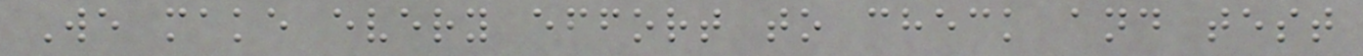We make every effort to check and test
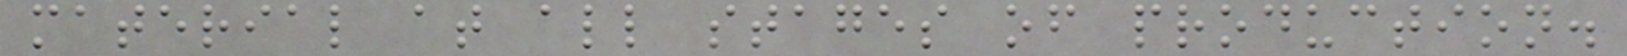material at all stages of production.
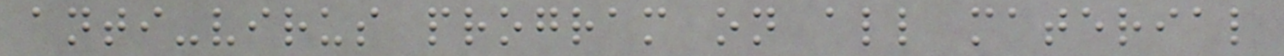anti-virus program on all material
